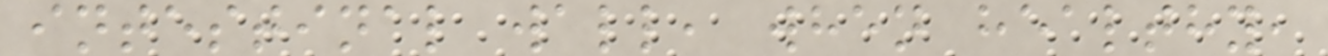intestinal wall, when healthy,
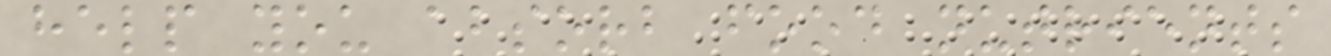help you absorb food nutrients
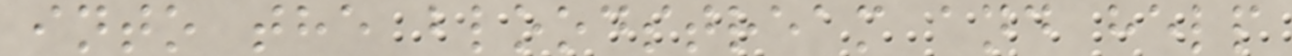into the bloodstream and help
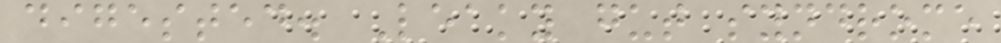digested. Leaky gut syndrome
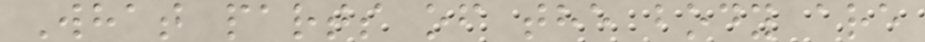What parts of the body are
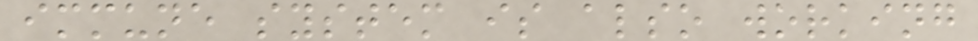immune system is also working
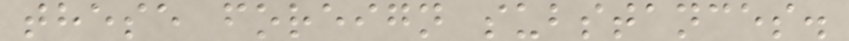these foreign substances.
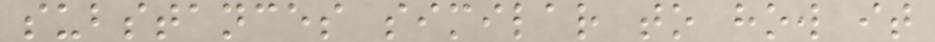substances similar to how it
